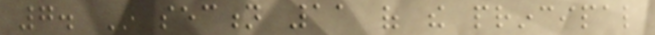7. In section 11 of the principal
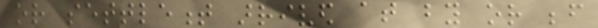or settlement arrived at by or before
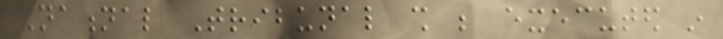National Tribunal shall be executed in
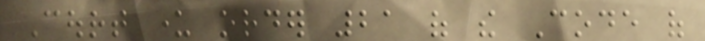Court under order 21 of the Code of
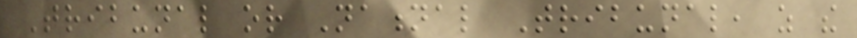Tribunal or National Tribunal, as the
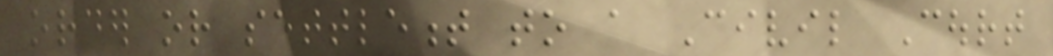order or settlement to a Civil Court
